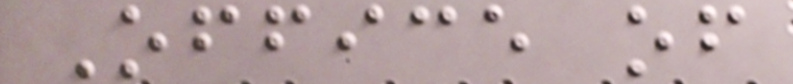Office of
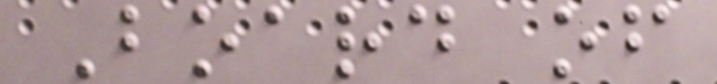Board of
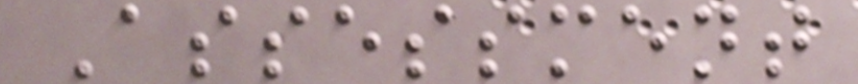Assessment
